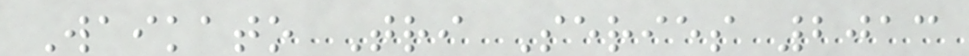Waikato Tri Series 2013
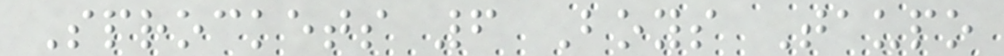Sprockets 6 Boys Taupo
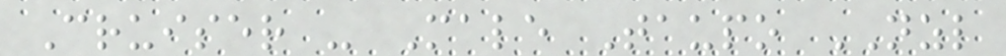Cruiser - Male Taupo NZL
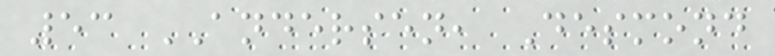53 ANDERSEN, Desmond
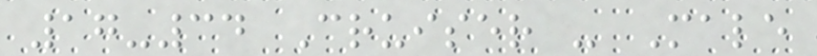17-34 Cruiser - Male
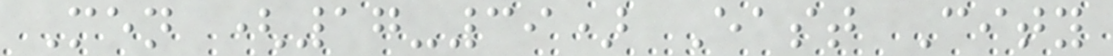Men (17-39) East City
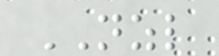NZL
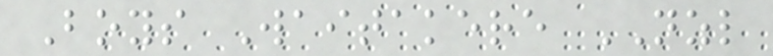Boys Waitakere NZL
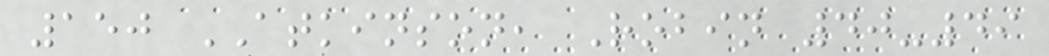150 ATKINSON, Robin 40-49
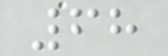68
